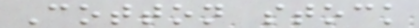Cotton stock
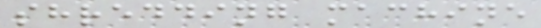shredding machine
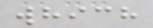which
